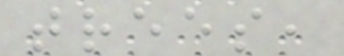trees,
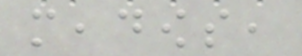meadows,
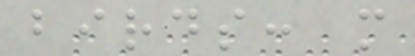birds: more
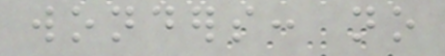wonders: no
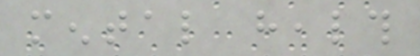mental health
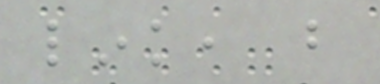link, but
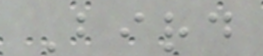Bird
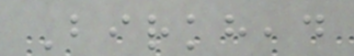Birkhead
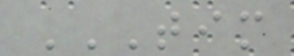TIM
